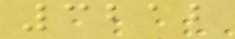3212
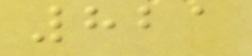821
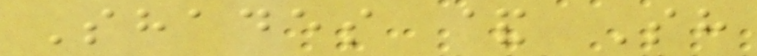Shades & Sh
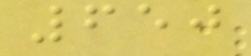650
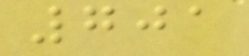701
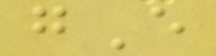gE
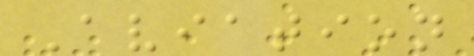Aviation
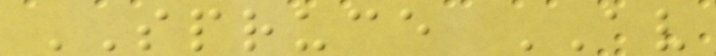SPRUCE AV
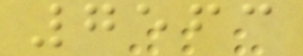7563
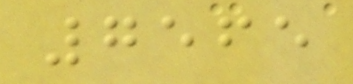7565
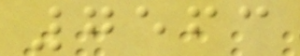7563
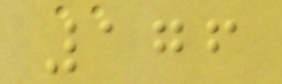176
